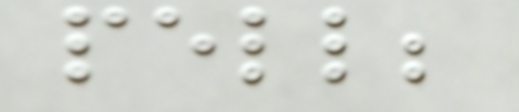pell;
